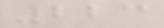223
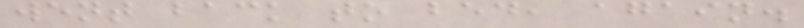went back to bed, again.
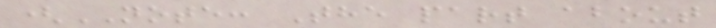(NOTE: The part about
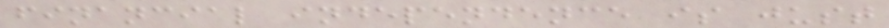financial independence is just
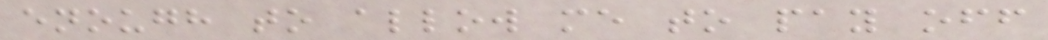enough to allow me to pay off
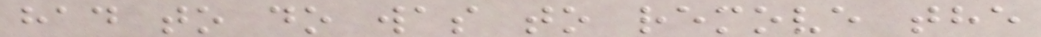had to do was to remove the
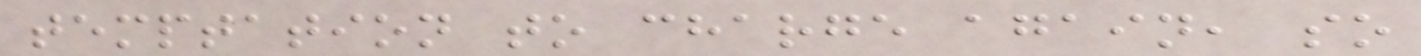temptation to charge again, so
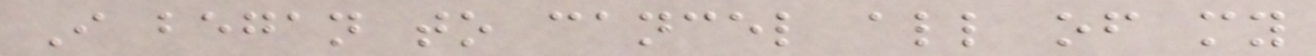I began to cancel all of my
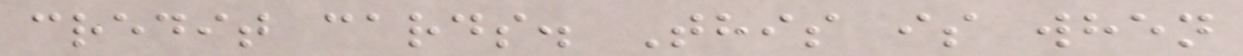credit cards. This is when
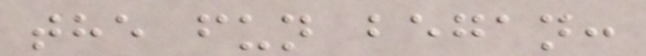the fun began:
